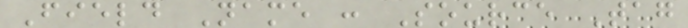Field Name : Source Tag
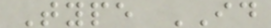Type ID
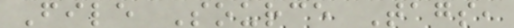File Source Tags,
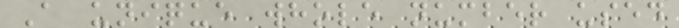A unique whole number used
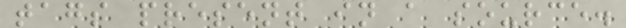tags present in a source.
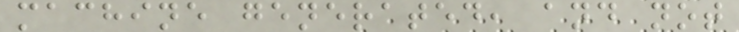machine generated, and not
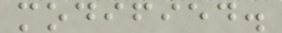modified.
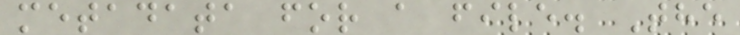metadata for a file. The
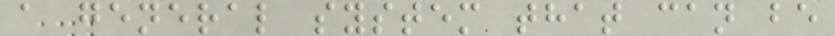a general system that can be
